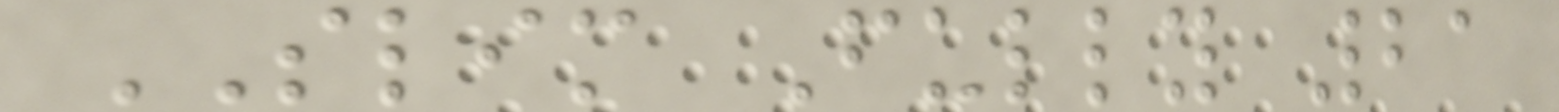SLIM Fully 21
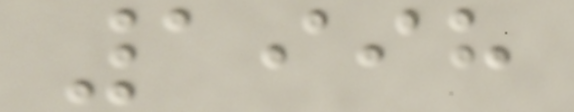1998
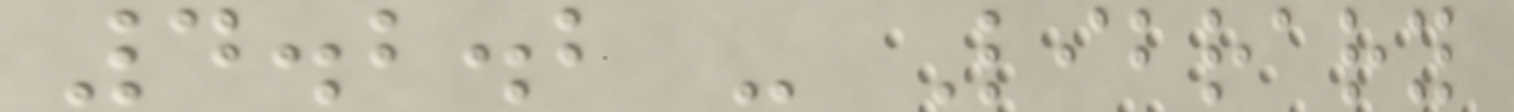4.2.2 - Library
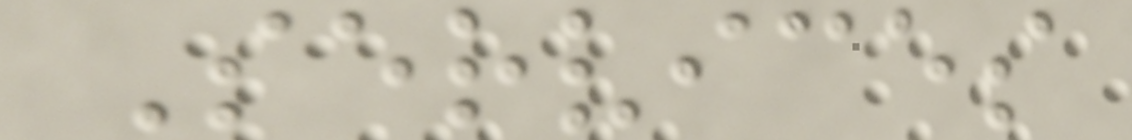Services
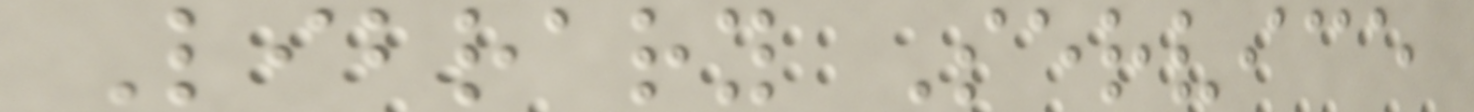Library Service
